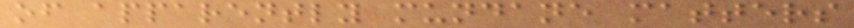of apparently mundane matters
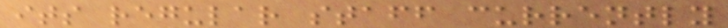its regular staff currently
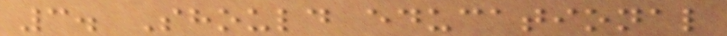3. Should educational
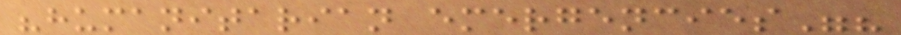"humanitarian emergencies"?
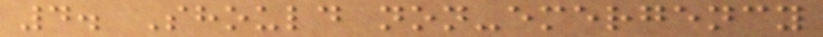4. Should non-emergency
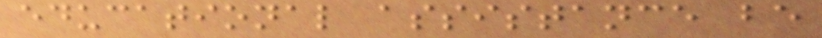educational assistance be
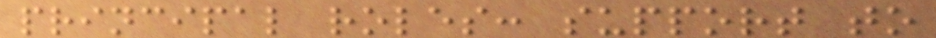principal roles: support to
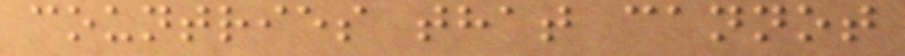countries that cannot
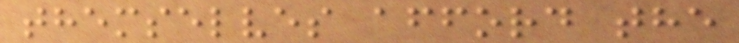themselves afford the
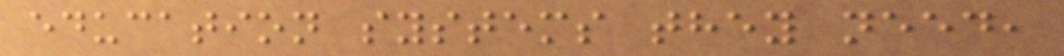education systems they need,
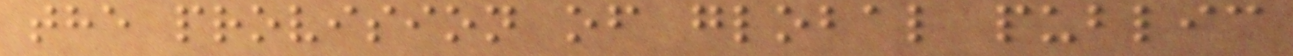the provision of global public
